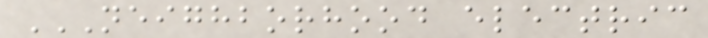NEIGHBORHOOD ELECTRIC
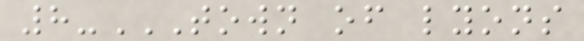8-TOWN OF LYONS
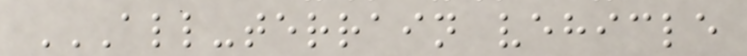ALL-TERRAIN VEHICLE
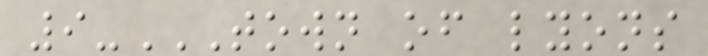9-TOWN OF LYONS
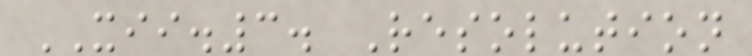XII.3. Resolution
